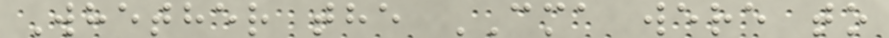Whether the CMA were to
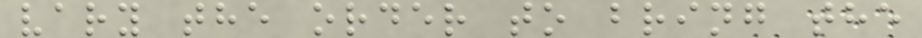vary the order to bring the
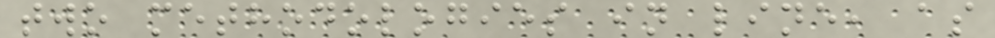two methodologies in line, as
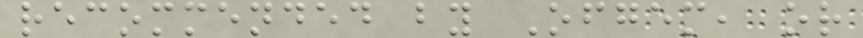recommended by Ofgem, or
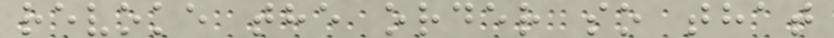revoke the order so that
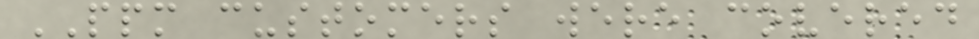PPM customers were covered
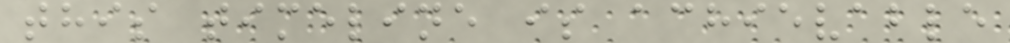this timeline is achievable
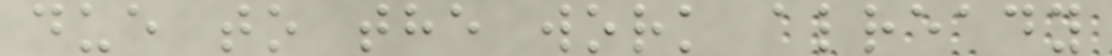due to the work already
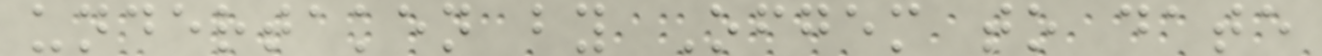undertaken by Ofgem to date
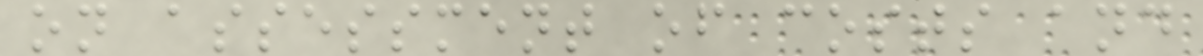on assessment of costs and
